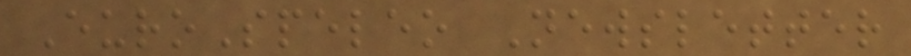EuroSpeleo Newsletter
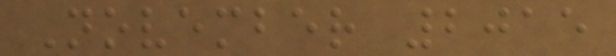November 2015
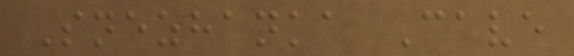Snezhanka Cave
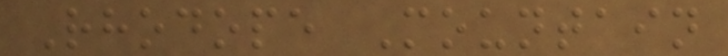Rhodope Mountain
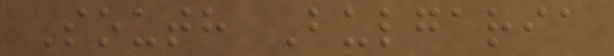South Bulgaria
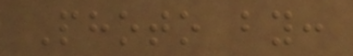Photo by:
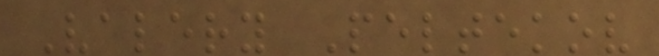Valery Peltekov
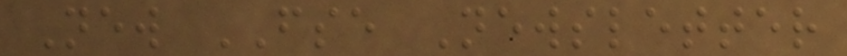New FSE Newsletter
